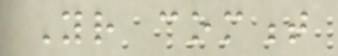Your comment
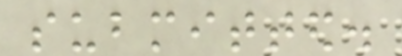submitted.
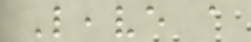Leave a
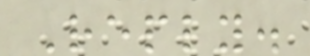Reply.
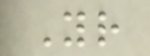Your
